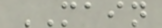MAIN
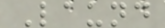Laund
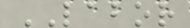LABOR
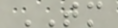TM
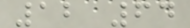12 64
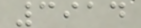3914
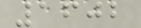1602
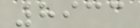8933
